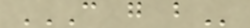C G B
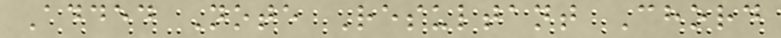Added Note Resultant Chord
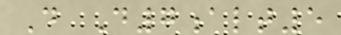D D7alt5
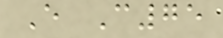E C75
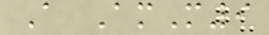A AmM9
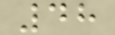48
